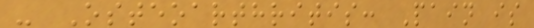- Osteoarthritis: Pain is
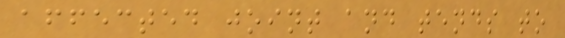affected joint and tends to
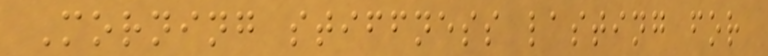Morning stiffness lasting for
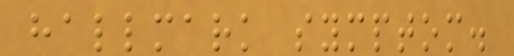hallmark symptom.
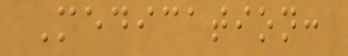Medication:
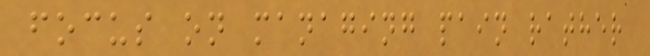focus on managing pain rather
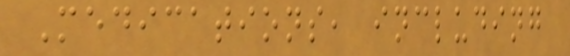Medications, including
